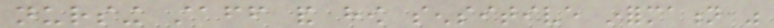nursing staff and how sensitive information was
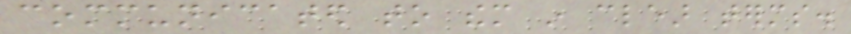communicated to them in clear terms.
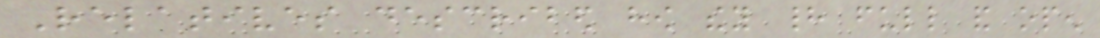Relatives described how they had full and open
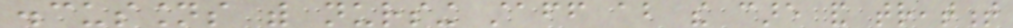discussions with nursing staff about the care and treatment
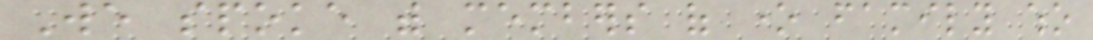We spoke with members of one family who
